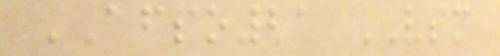AFSO21 VSM
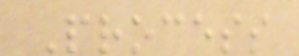Process
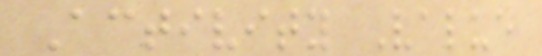Activity Value
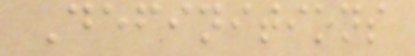Definitions
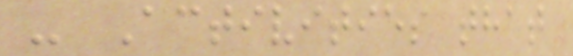- Activities that
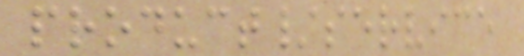product/service
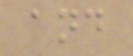and
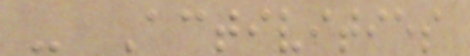- Activities
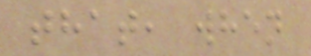that, when
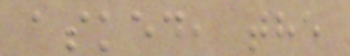asked, the
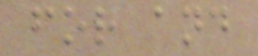for and
